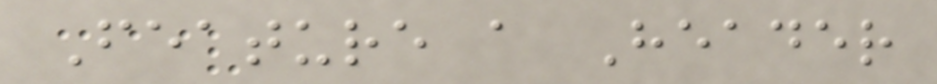Feature a Header
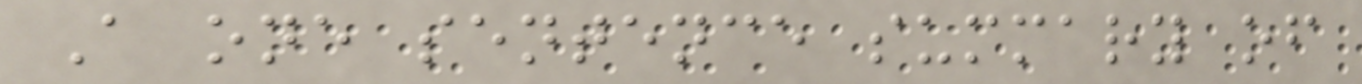A one sentence summary of
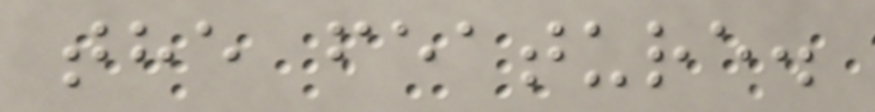the feature.
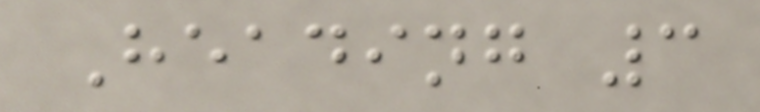Heading 3
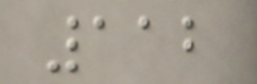112
